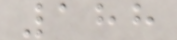188
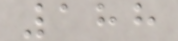188
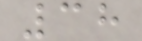38
